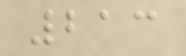213
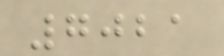7021
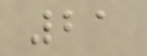21
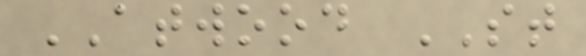ATWOOD ST
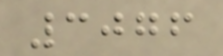3076
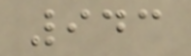943
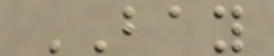BAY
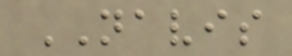NAVIS
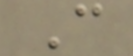C
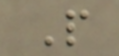P
